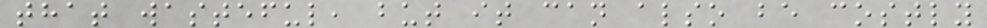that wasteful, but it can also be costly
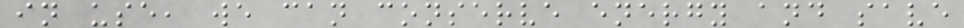in use, we can conserve energy and save
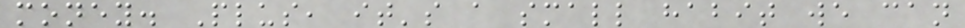money. Plus, it's a small habit we can
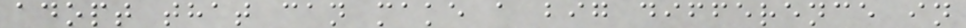adopt that can make a big difference in
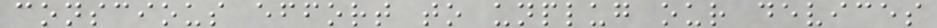conscious effort to unplug our devices
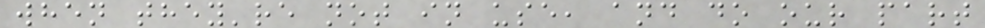when they're not in use, and do our part
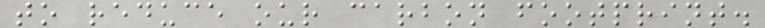to reduce our carbon footprint.
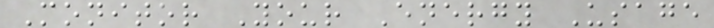Monitor Your Energy Usage
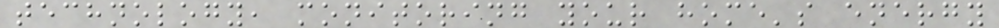technology, monitoring your home's energy
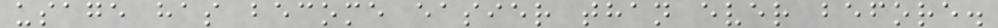usage has become easier than ever before.
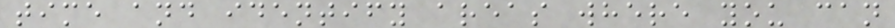time and identify areas where you can
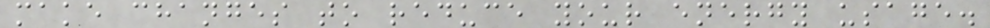make changes to reduce your energy usage.
